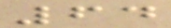64
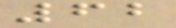62
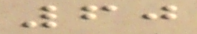60
